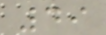49
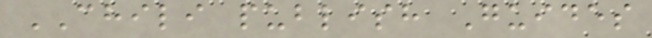CHILI publish Guides
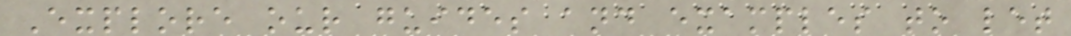Explore our guides and examples to let
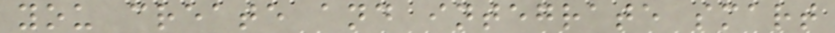you create and integrate smart
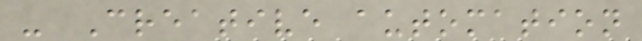- Creative automation
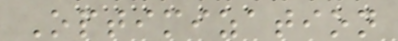Optimization
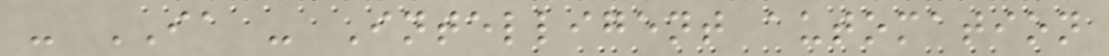- IA - Intelligent automation
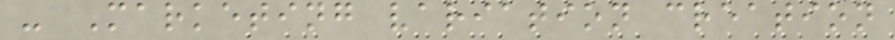- Marketing variation creation
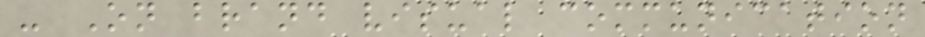- On brand visual communication
